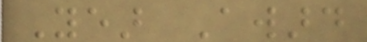Year Award
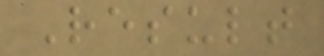Result
